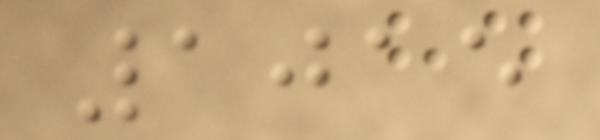1015
